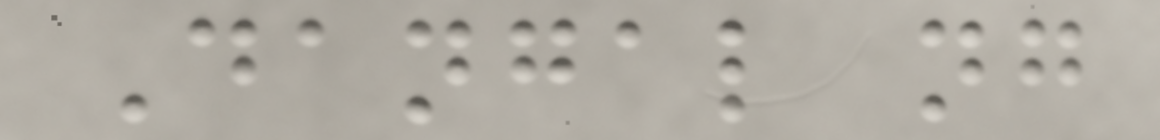Dangal ng
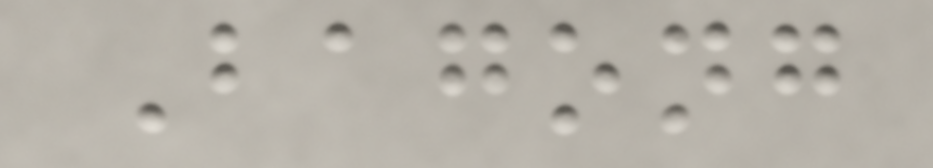Bagong
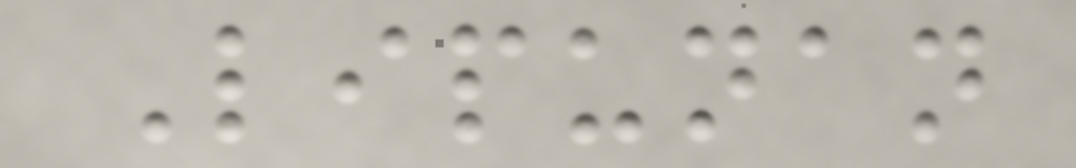Lipunan
